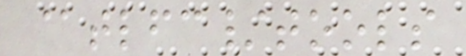@tlfc/tools
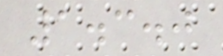1.3.0
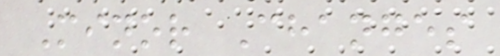Minor Changes
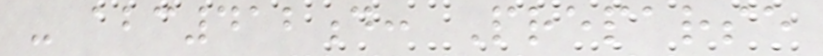- abc412d: Preparse
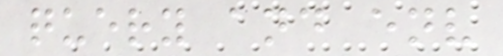query and env
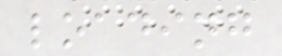loading
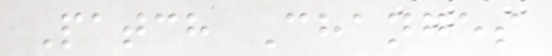Patch Changes
